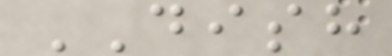DISH
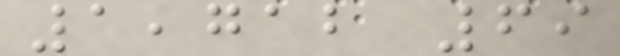1,712 69
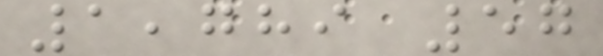1,789 57
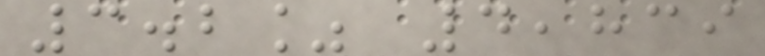3.2% 4,839
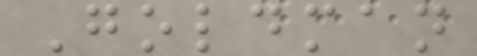Goldman
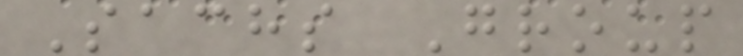Sachs Group
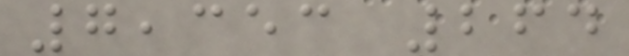7,353 264
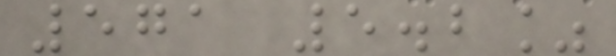571 5.2%
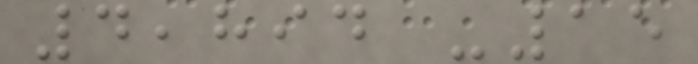4,894 -15
